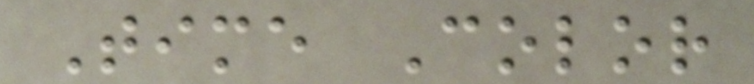Time Color
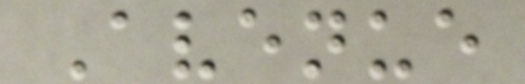Avenue
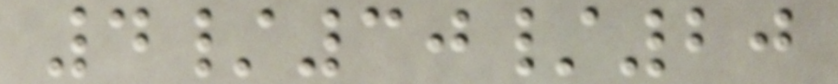4/30/20
